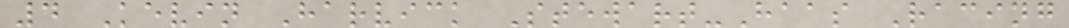4 Kevin Harvick Stewart-Haas Racing
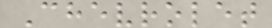Chevrolet
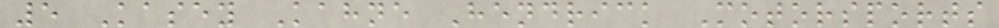5 Kasey Kahne Hendrick Motorsports
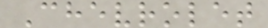Chevrolet
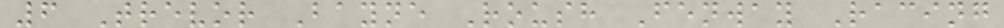6 Trevor Bayne Roush Fenway Racing
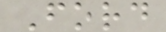Ford
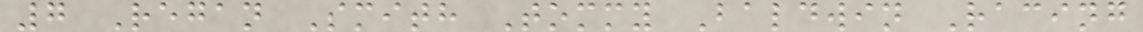7 Regan Smith Tommy Baldwin Racing
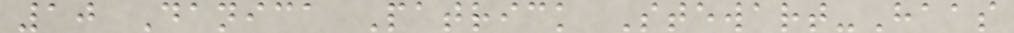10 Danica Patrick Stewart-Haas
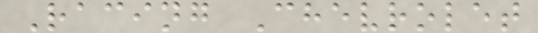Racing Chevrolet
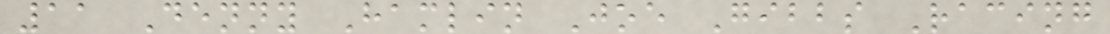11 Denny Hamlin Joe Gibbs Racing
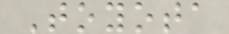Toyota
